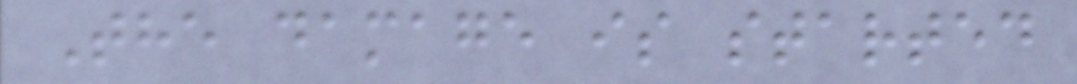The damage is started
